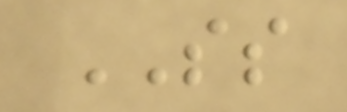SS
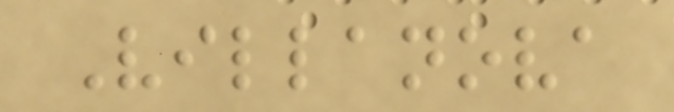Villanova
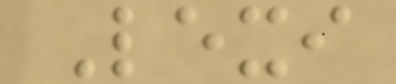Lexi
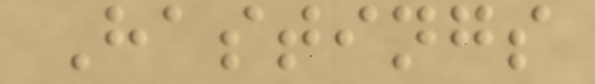Hastings
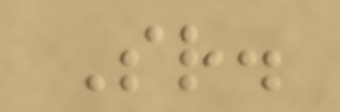Sr.
